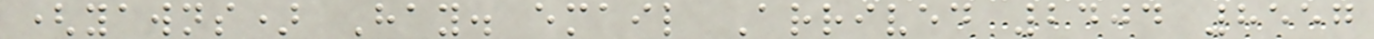(yawns) Hay. email Arrived 2404 8557
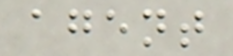agent
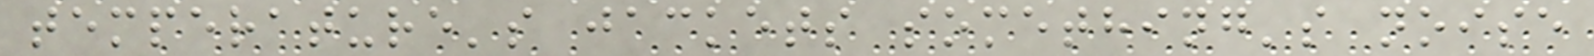temperature's jackets something's noise
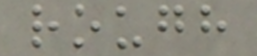rough
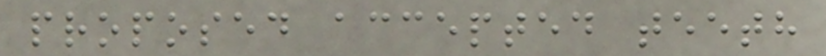proposed accepted teeth
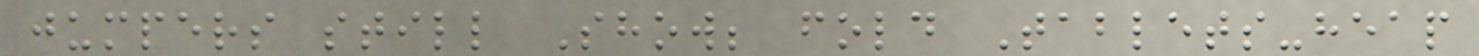jumpers still Show; fold Tablets-heap
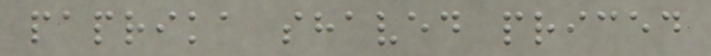paprika shaved priced
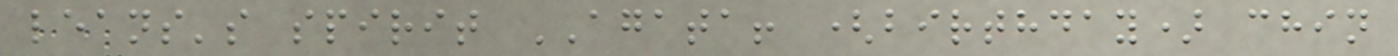leans's spirit AGATA! (birthday) chin
